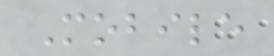Mobile
